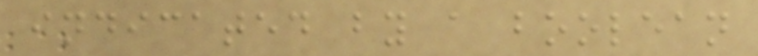indicated by a boolean
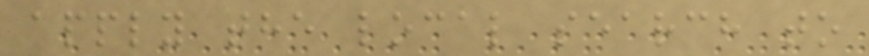apply the local search to
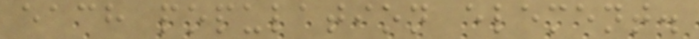each population element.
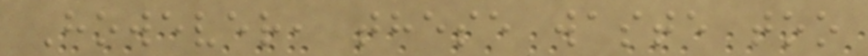However, these waste too
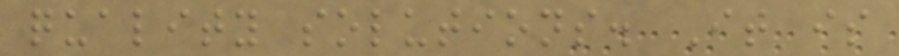quality solutions. It is
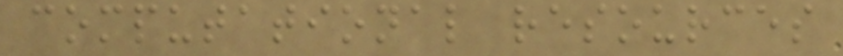computational resources
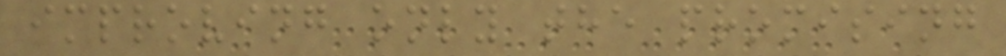improving only the promising
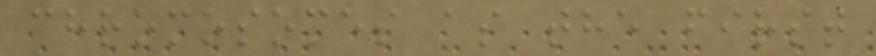chromosomes as the first
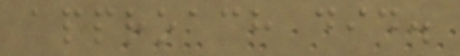approach did.
